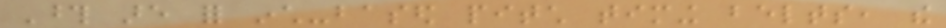Those are for inch-based pitch timing belts, the
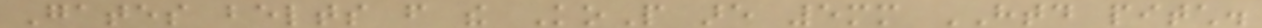Gates belts from the KoP are 5mm HTD pitch.
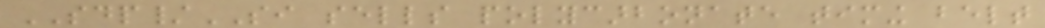SDP/SI sells polycarbonate timing belt
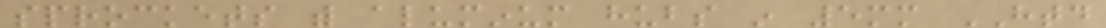sprockets with aluminum hubs in 5mm HTD
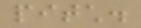pitch.
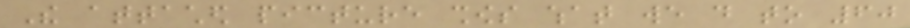The attached picture shows what we do to 60
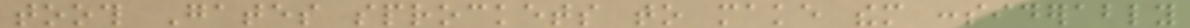tooth Gates sprockets to make them considerably
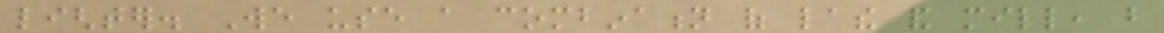lighter. We use a combination of lathe and mill, but
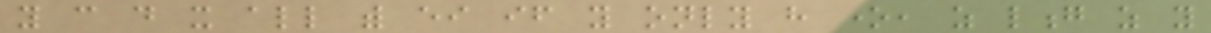you can do it all with either if you only have one, as long as you
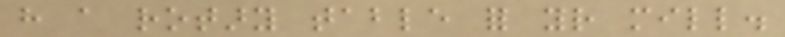have a rotary table for your mill.
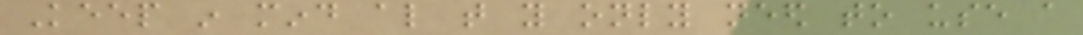Keep in mind also that you only need to use a
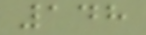148
